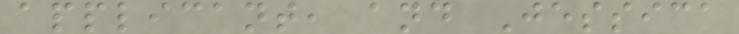applicant, and Jessica
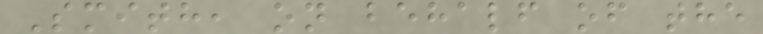Smith, on behalf of the
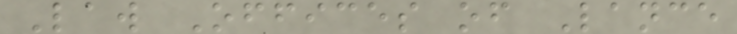Law Offices of Lance
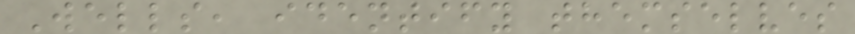Wells, identify themselves
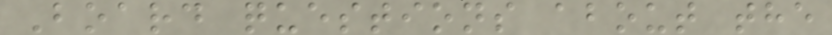Board questions about the
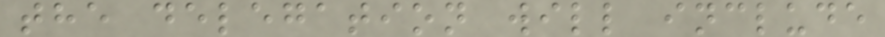the delegation will include
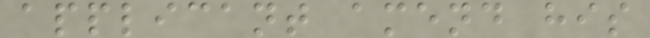applicant amend his
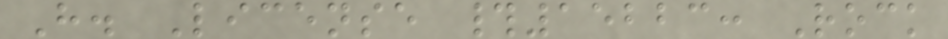H. License #15223: Rock
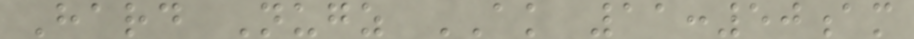Hard Nugz AK 11:50am
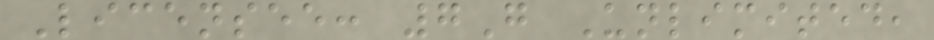Licensee: 7G Unlimited,
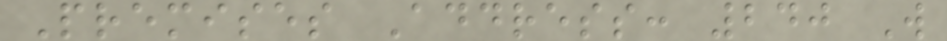Premises Address: 240 W
